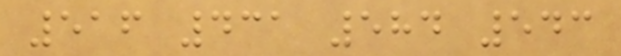516 431 584 543
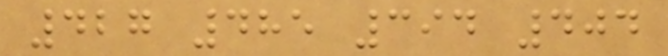427 485 394 404
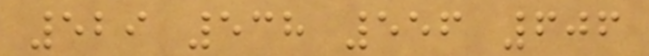529 538 556 606
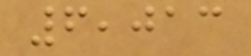6,013
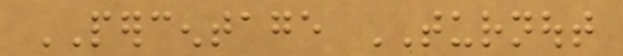PERCENTAGE TURNOUT
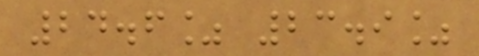24.6% 23.9%
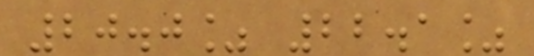20.0% 22.1%
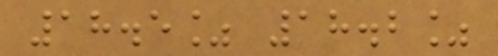18.5% 18.2%
